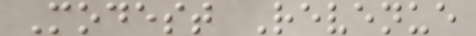Modest Revenue
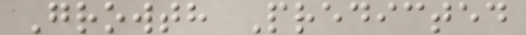Growth Predicted
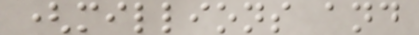(millions and
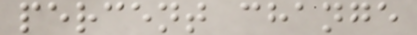percent change
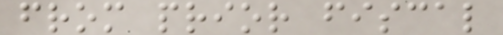from prior fiscal
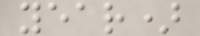year)
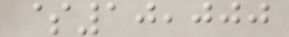$10,000
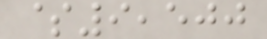$9,500
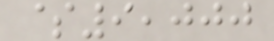$9,000
